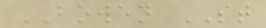BOWEN ST
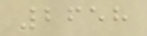2658
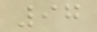97
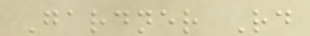Gardner Rd
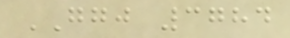GGJ 3784
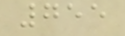755
